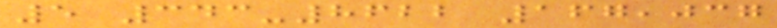5 343-8622 167,037
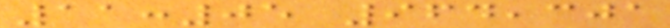11:05 964,301
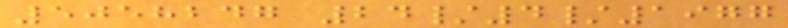5058247 24/4/1977
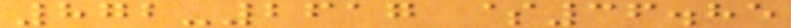872-2617 $36.85
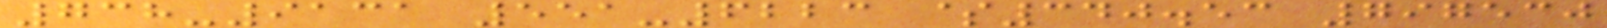738-9131 551-6223 $340.53 797530
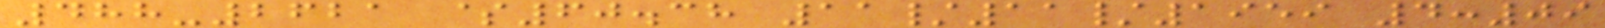488-2621 $60.38 11/11/1959 4:09
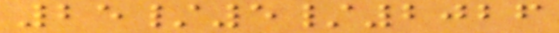25/5/2026
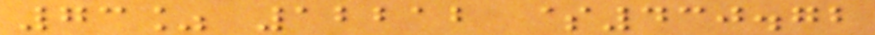73% 12212 $430.72
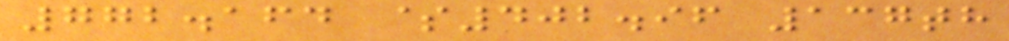772.164 $402.96 137th
